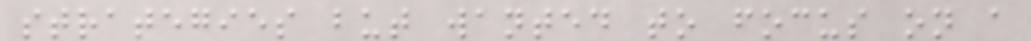strategies but wanted to focus on a
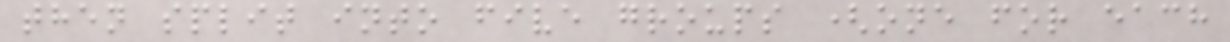then split into five groups (one for each
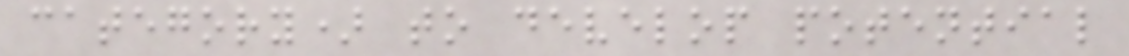category) to develop potential
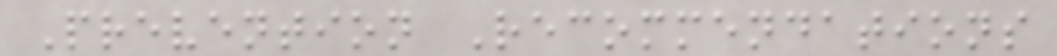Prevention Recommendations
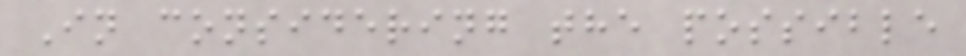In considering the possible
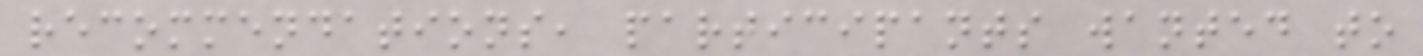recommendations, participants wanted to
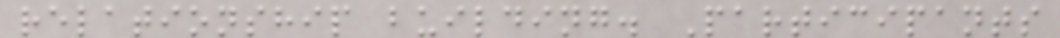relationship building. Participants
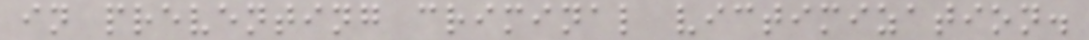in preventing criminal victimization.
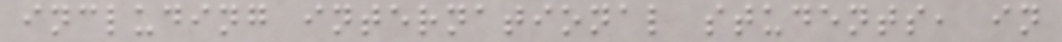including international students, in
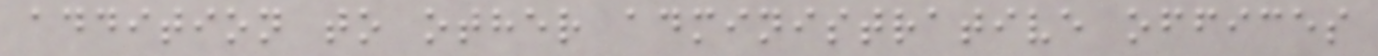addition to other administrative offices
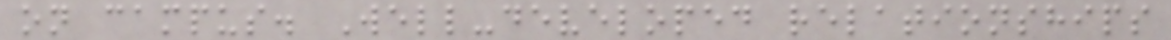on campus. Well-developed relationships
